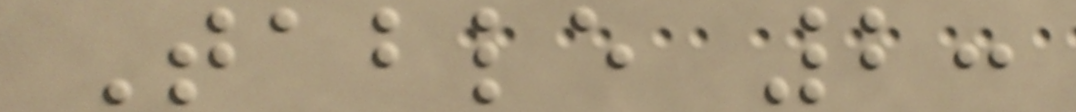Table 2:
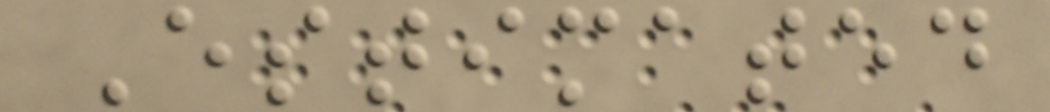Estimated
